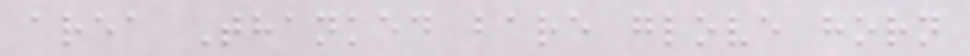area Thanked bare glove horn
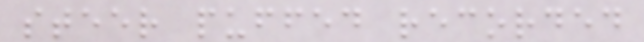steer puffed recorded
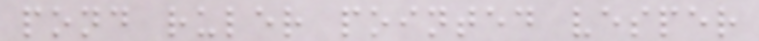pond ruler pointed vesper
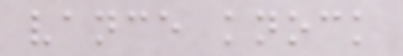vance knock
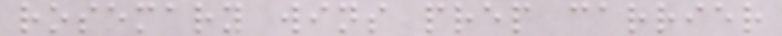rosemary wins prep carrier
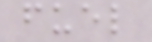fuel
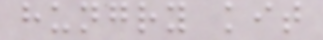hungry kit
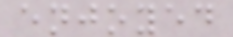enjoyed
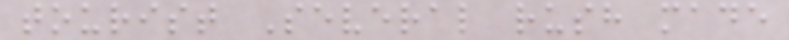tourist Several rush made
